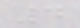4
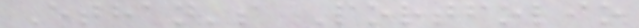Ethan's Portfolio
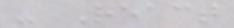- React
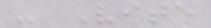- Vite
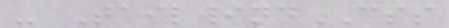- TailwindCSS
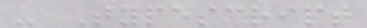- Typescript
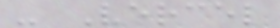- Vercel
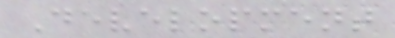Development
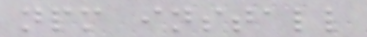npm install
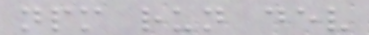npm run dev
